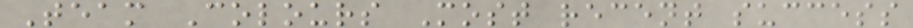Team Colours Most recent success
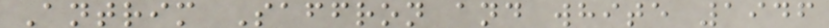Antrim Saffron and white 1946
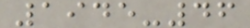1945-46
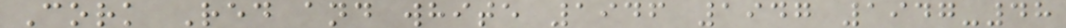Cork Red and white 1946 1947 1947-48
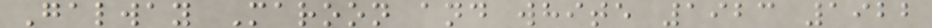Galway Maroon and white 1923 1922
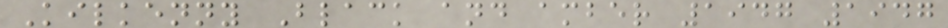Kilkenny Black and amber 1947 1947
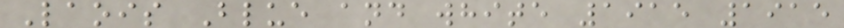Laois Blue and white 1915 1915
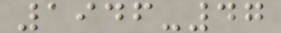1946-47
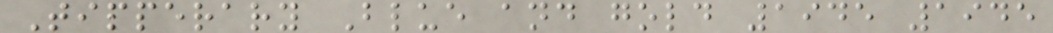Tipperary Blue and gold 1945 1945
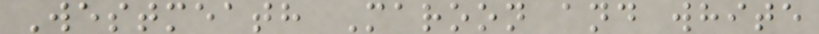Westmeath Maroon and white
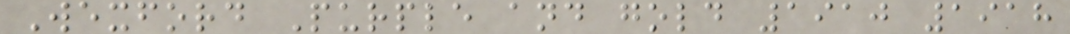Wexford Purple and gold 1910 1918
